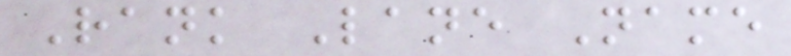Rank Lane Name
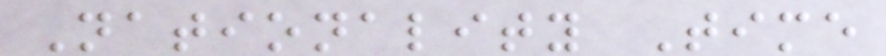Nationality Time
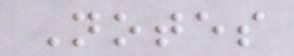Notes
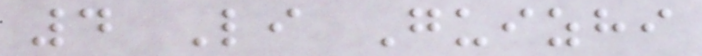4 Li Guizhi
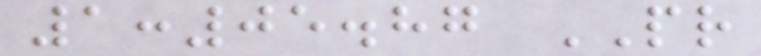1:05.87 PR
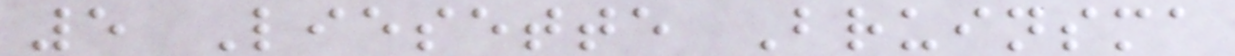5 Liesette Bruinsma
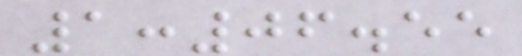1:06.55
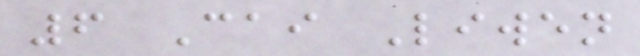6 Cai Liwen
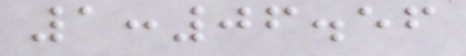1:06.56
